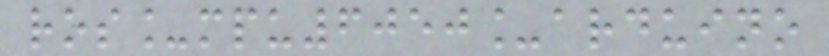ros_mpu6050_arduino
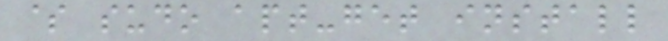$ sudo apt-get install
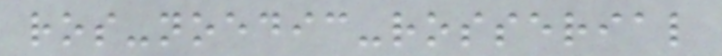ros-noedic-rosserial
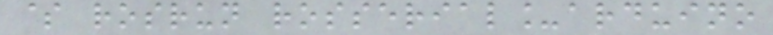$ rosrun rosserial_arduino
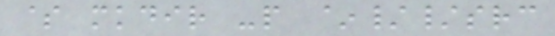$ mkdir -p ~//src
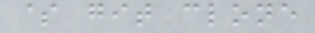$ git clone
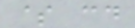$ cd
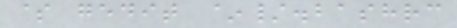$ gedit ~/.bashrc
